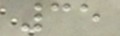35
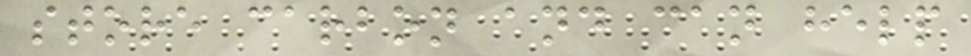store carbon and can help
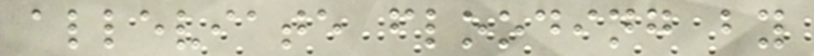alleviate flooding by
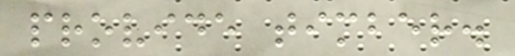provide timber.
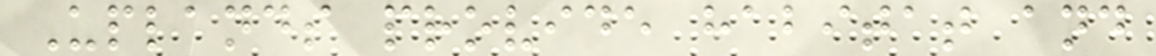Uplands provide habitat and
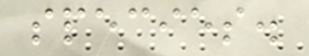species.
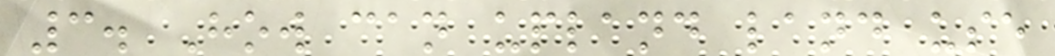3. How can upland land use
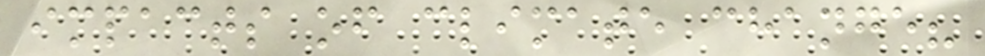impacts of climate change?
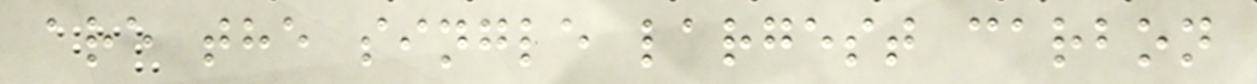are the single largest carbon
